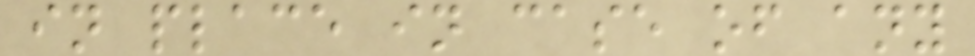in place in case of any
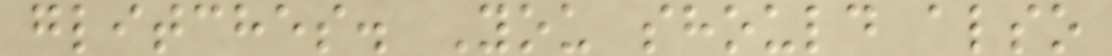glitches. You should also
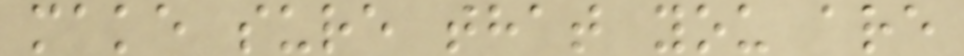make sure that you are
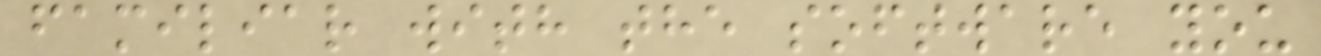familiar with the software you
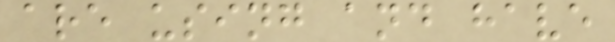are using and have
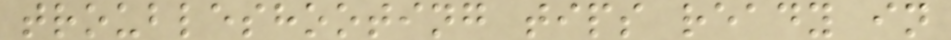troubleshooting tips ready in
